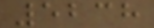5238
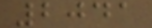2041
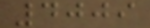4009
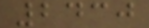2430
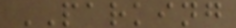PARKING
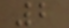2
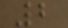2
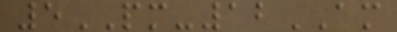5PM-12AM
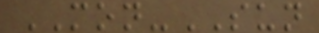MON-SUN
